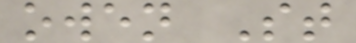owen St
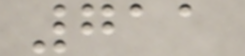711
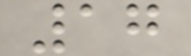17
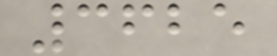3625
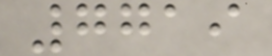7719
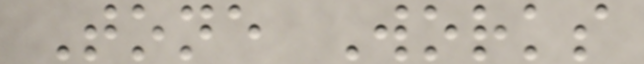Tone Works
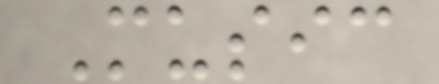Music
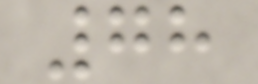78
